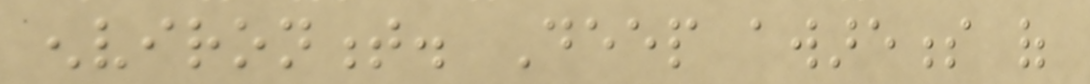environment. Deep awareness of
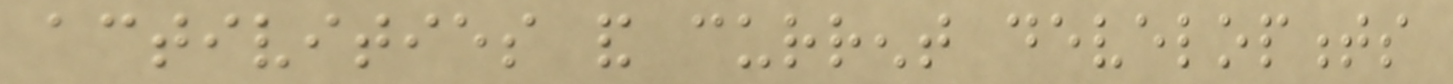activities and current developments
